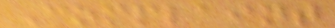Complaint
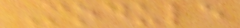Module
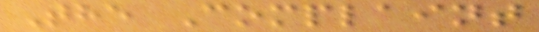The Complaint
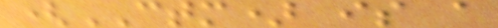(CTM) is a
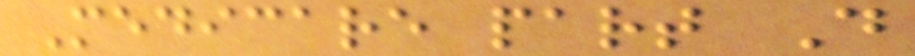Medicare part D
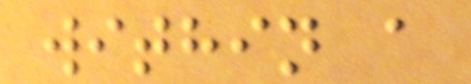within a
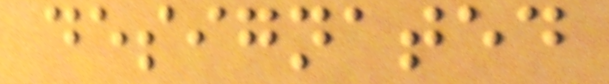designated
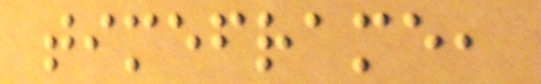timeframe,
